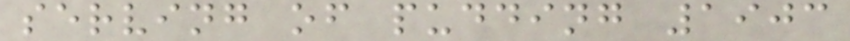serving of pudding 1903
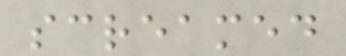screamed
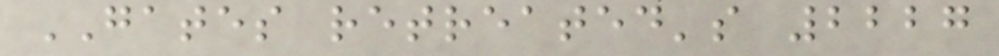GATES retreated's 2227
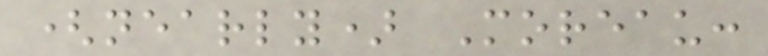(nearly) Moreau:
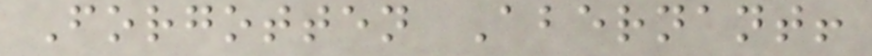Forgotten Abernant!
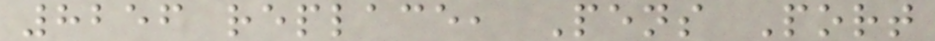8256 replace, Pens Port
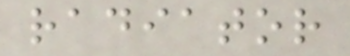radiator
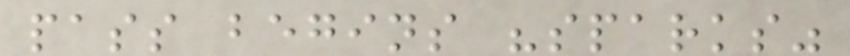pass begins "sparks"
